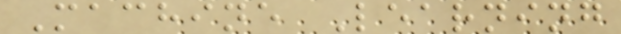Machine Learning
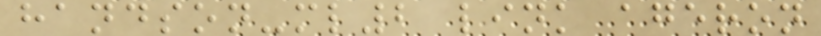handson-ml2 link ageron
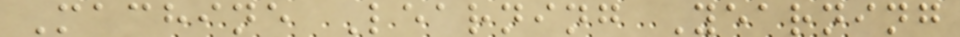Machine Learning Yearning
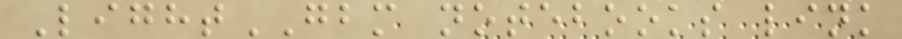LightGBM notebooks link
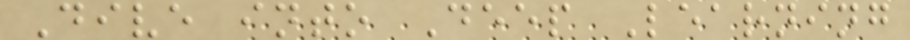Dive into Deep Learning
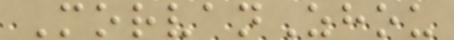MorvanZhou
